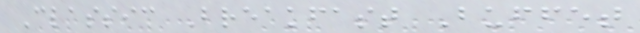Classic Breakfast Buffet
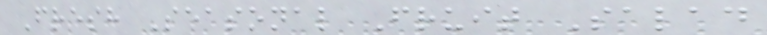Fresh Seasonal Fruit Salad
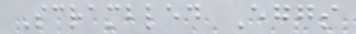Scrambled Eggs
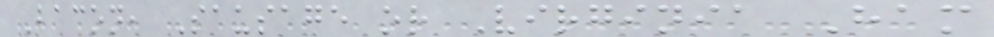Bacon, Sausage or Virginia Ham
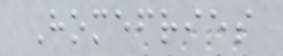Homefries
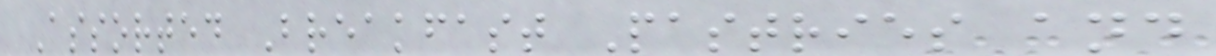Assorted Breakfast Pastries and
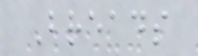Breads
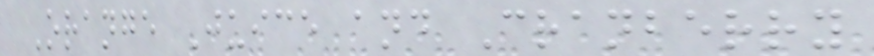Orange Juice and Cranberry
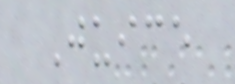Juice
